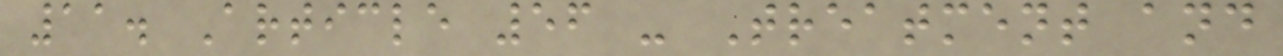11. Article 56 - Treatment and
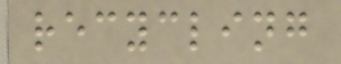recycling
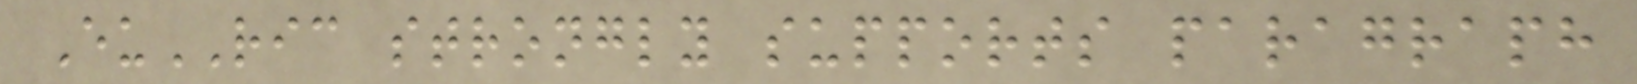EuRIC strongly supports paragraph
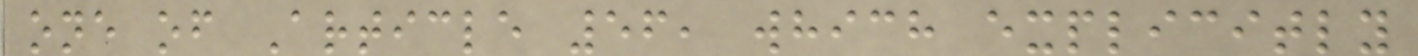one of Article 56, which explicitly
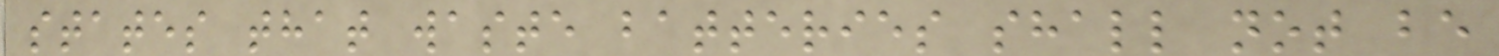states that waste batteries shall not be
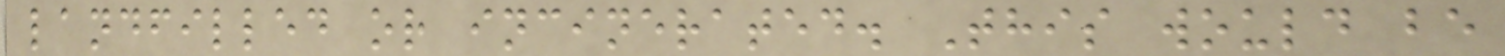landfilled or incinerated. This would be
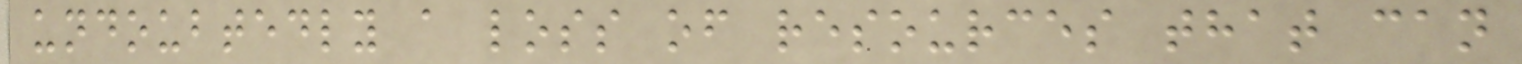undoubtedly a loss of resources that can
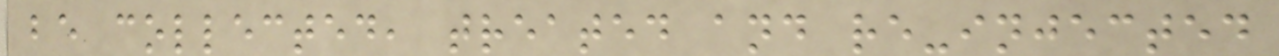be collected, treated and re-injected
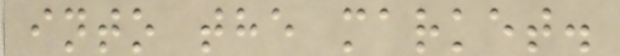into the market.
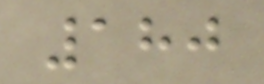180
